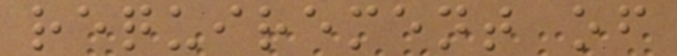requirement of
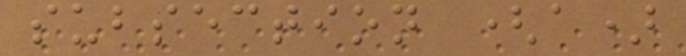subsection (a)
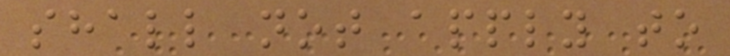shall not apply to
